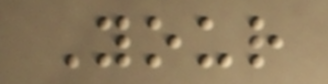Your
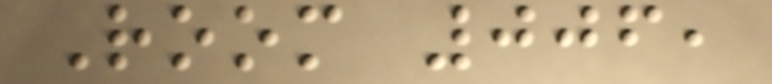Room 006,
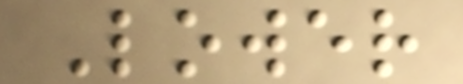Lower
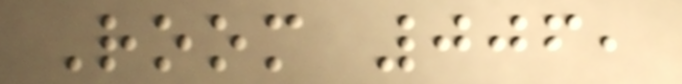Room 006,
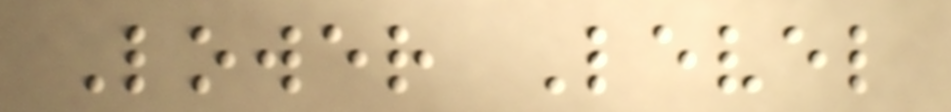Lower Level
